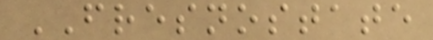FRESNOSTATE
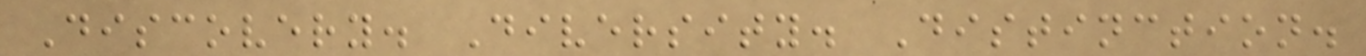Discovery. Diversity. Distinction.
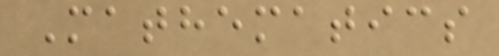Mathematics
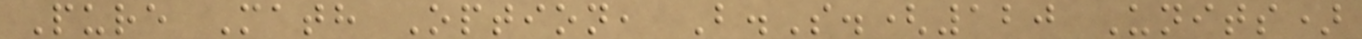Pure Math Option, B.S.(120 Units)
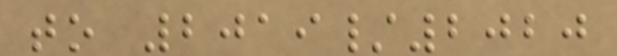to 2019/2020
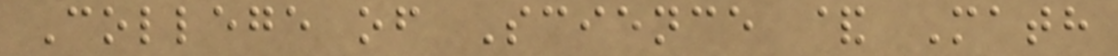College of Science & Math
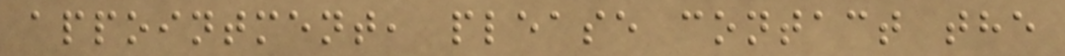appointment, please contact the
